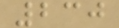230
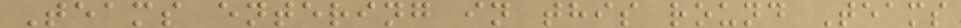Teams entering in this round Teams
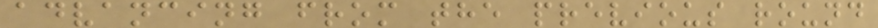advancing from the previous round
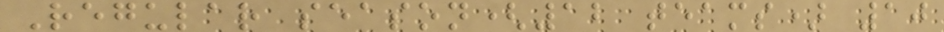Regular season(12 teams) 10
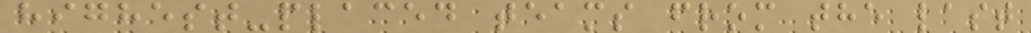highest-placed teams from the last
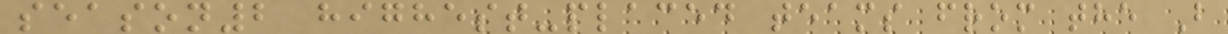season2 highest-placed teams from the B
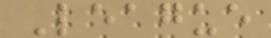League
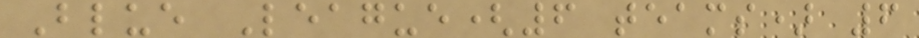Blue League(6 teams) 6
